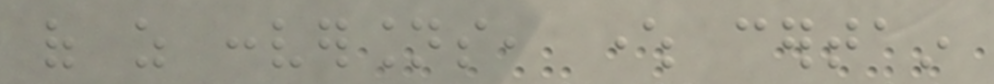of as conversions, where certain
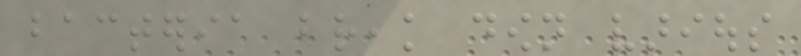bacteria break down various
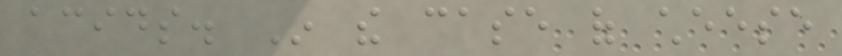acids. In the case of cheese
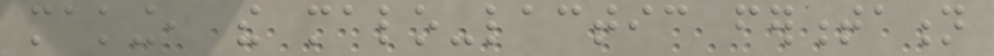making, the malo-lactic fermentation
